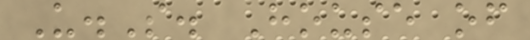U.S. House of
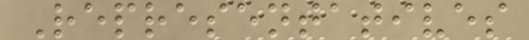Representatives
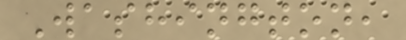Washington,
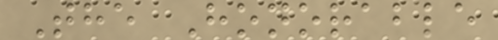The Honorable
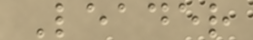Leader
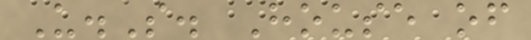U.S. House of
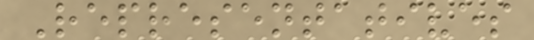Representatives
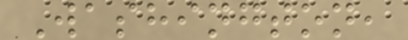Washington,
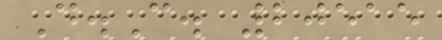D.C. 20515
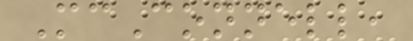McConnell,
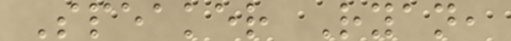Speaker Ryan,
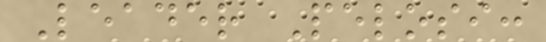Leader Pelosi:
